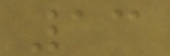13
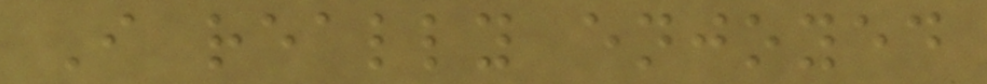I really enjoyed
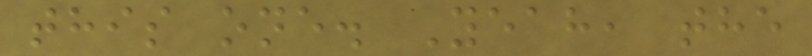this one. Yeah, the
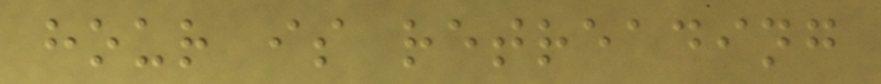hour is retreading
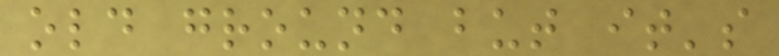old ground but it's
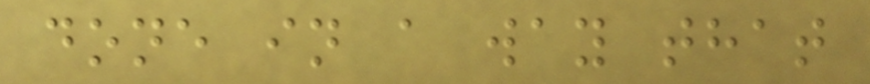done in a way that
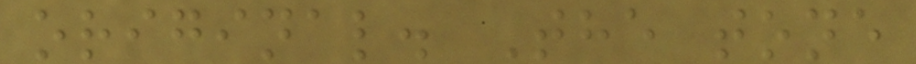original. The tone
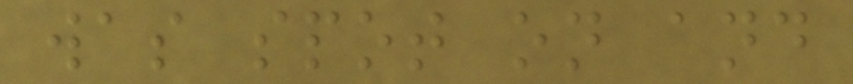was spot on and
